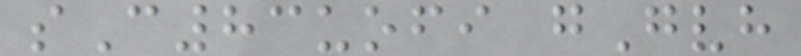sC83uofi gGvh
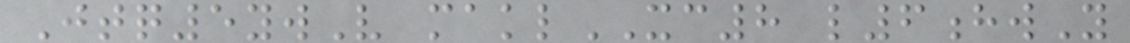Jtq5ywV maklXC8 l6hwY
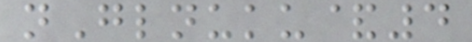nGlnuku&4
